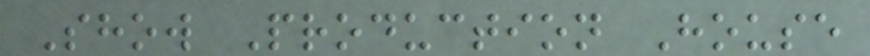Show Production House
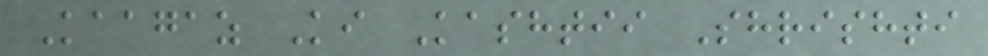Kaagaz Ki Kashtii Shrishti
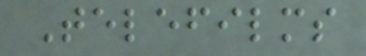Telefilms
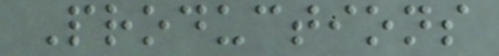Productions
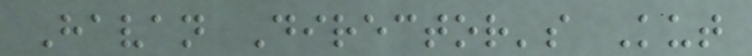Havan Director's Kut
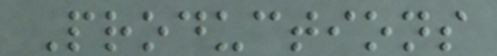Productions
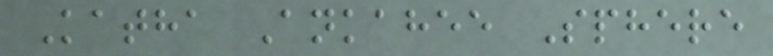Katha Ankahee Sphere
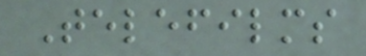Telefilms
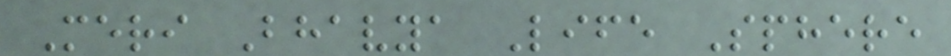Meri Bhavya Life Sphere
